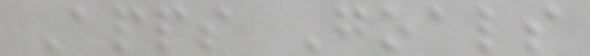Apps Goals
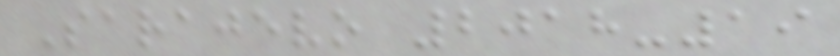Sarajevo 2018-19
